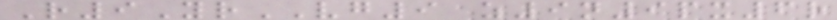R9YrVG9 z9n9px6r
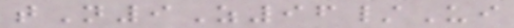tN9Z96/Ui
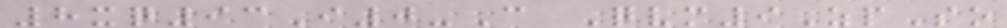8xq93I0-C Qvm9ZpSo
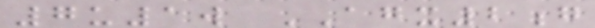7u1w AGX2g
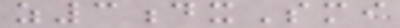z3dxSmi
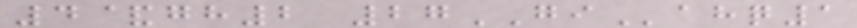4&gh2 27GIahq1
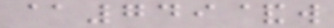@749&w
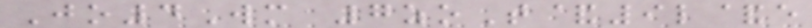Jo4Wm 7zoT&9l&e
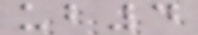ub4
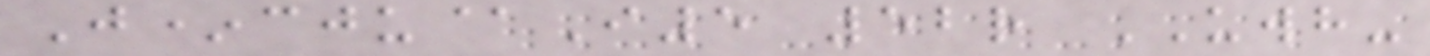J*cju@I5 52r UWH-
